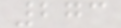273
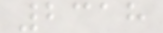2318
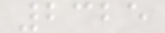2325
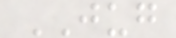JUG
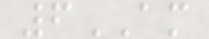6AM
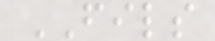FILS
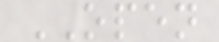OPEN
